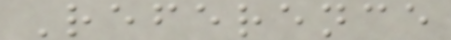Reference
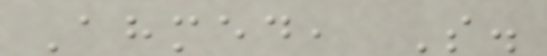Ahmed, S.
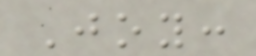Joy:
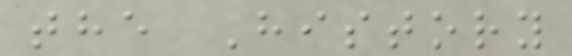the History
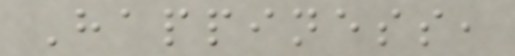Happiness,
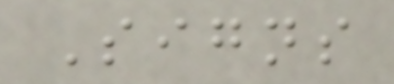Signs
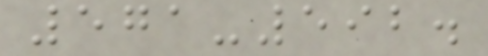571-592.
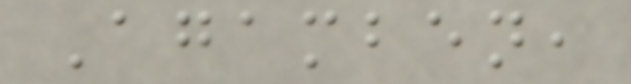Agamben,
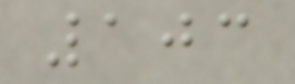103
